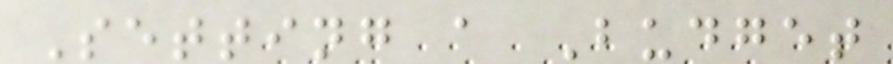Setting a Budget
